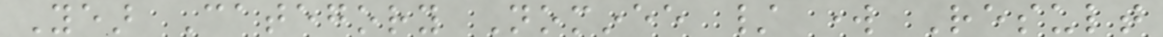Year Category Nominee / work Result
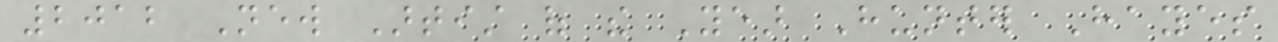2012 New Artist of the Year Hunter Hayes
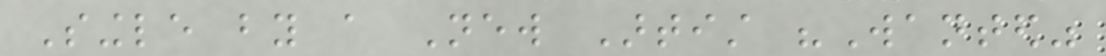Single by a New Artist "Wanted"
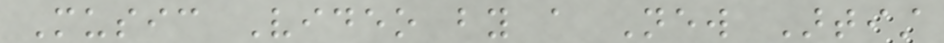Music Video by a New Artist
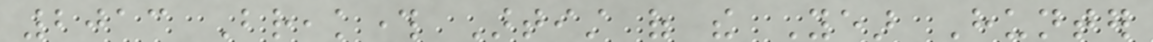2013 Breakthrough Artist of the Year Hunter
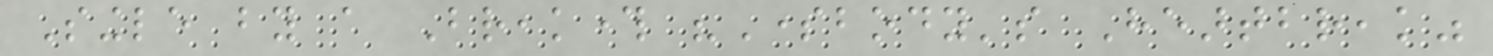Single by a Breakthrough "Somebody's Heartbreak"
